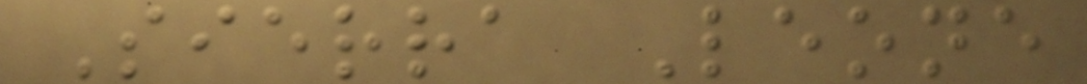Sierra Leone
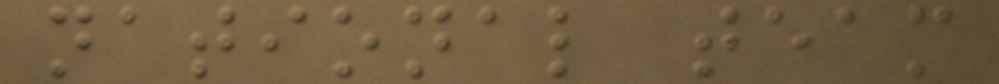national team
